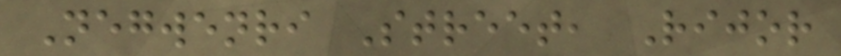Negwenri Street, Rijor
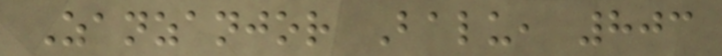Zanzanjor Balu, 803
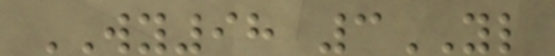WY98 3YL
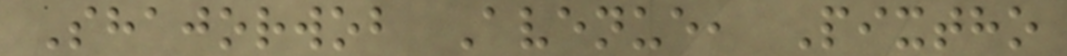Shajorwob Avenue, Pixtho
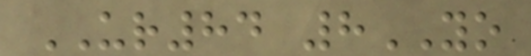UR84 8YO
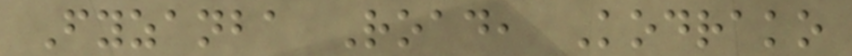Fyzanba Road, Kodrako
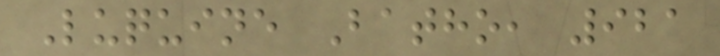Luquine Batho, 921
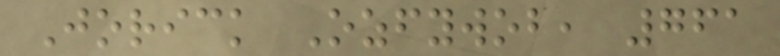Jorick Ozfywob, 761
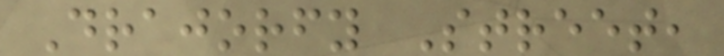Drajorfy Street,
